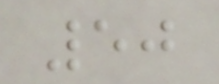50
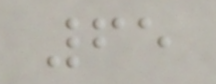65
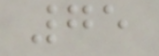75
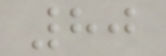80
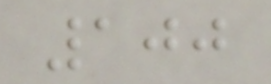100
